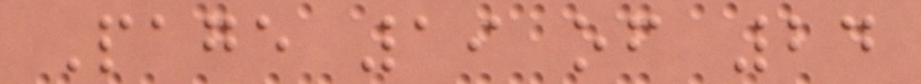Page 19 of 24
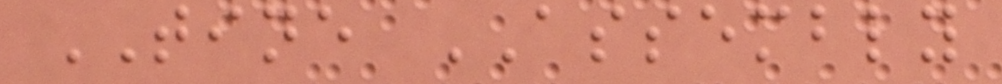TINE ASSEMBLY
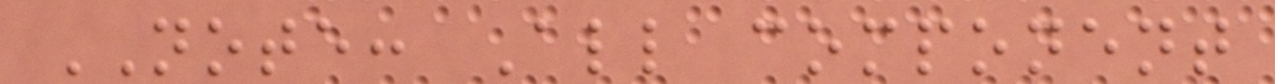NOTE: All component
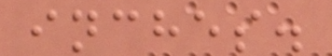inches.
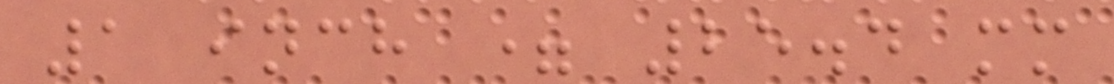1 inch = 25.4 mm
